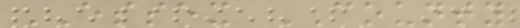ESSEX COUNTY
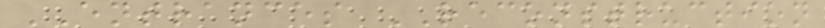ENTRANCES RECONSTRUCTION
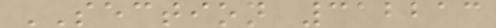SECTION 312213
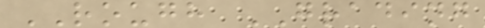ROUGH GRADING
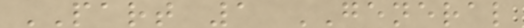PART 1 GENERAL
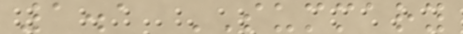1.1 SUMMARY
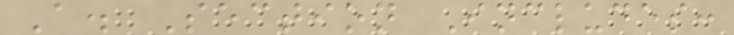A. Section Includes:
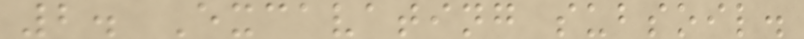2. Excavating subsoil.
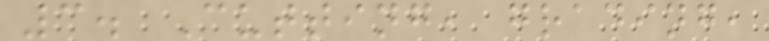3. Cutting, grading,
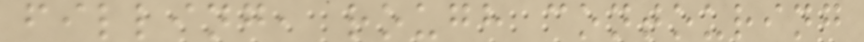filling, rough contouring
